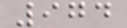974
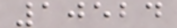10524
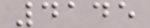4145
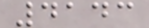4143
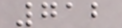712
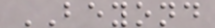BEYOND
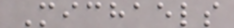Michaels
